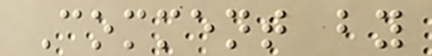Comment by
